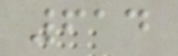614
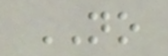NO
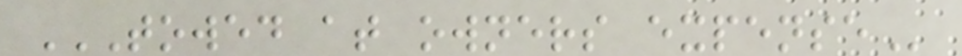TOWED AT OWNERS EXPENSE
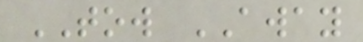TOW AWAY
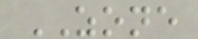ZONE
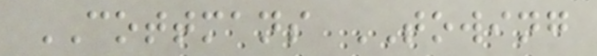COTTMANS TOWING
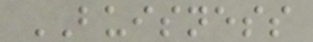BUISNESS
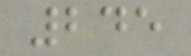245
